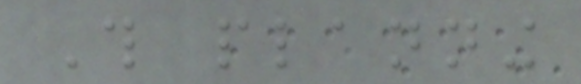This planning
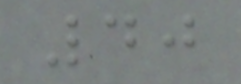40
